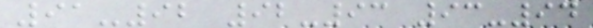91-92 92-93 93-94
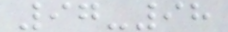97-98
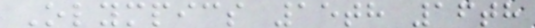Olympics 15th 16th
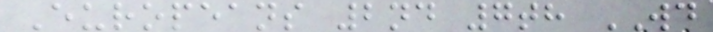Europeans 2nd 7th WD
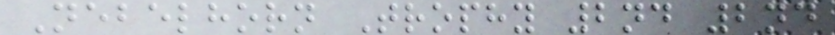Nebelhorn Trophy 2nd 2nd
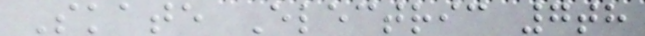Skate Electric 7th
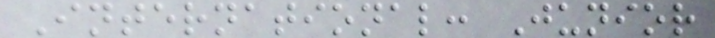International: Junior
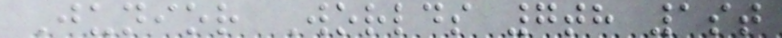Junior Worlds 7th 1st
